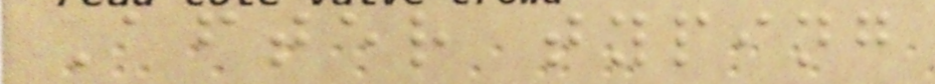After typing
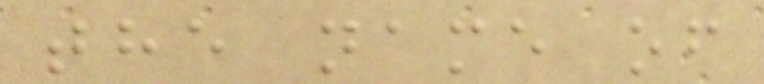the name of
